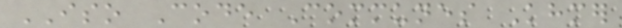ISO Code Communes Khmer
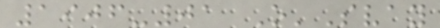1906-01 O'Svay
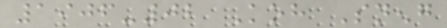1906-02 Koh Sneng
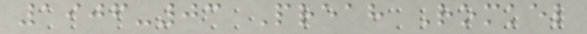1906-03 Preah Romkel
